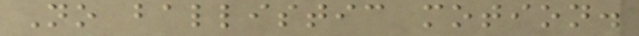No ballistic motion.
